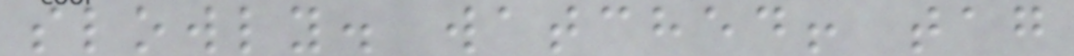slowly. watched! tag
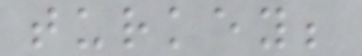turkey;
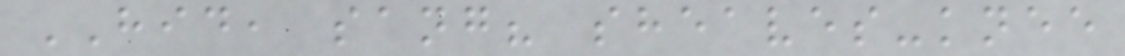HID, sang? sheaves-knee
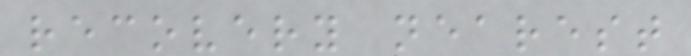recovery nearest
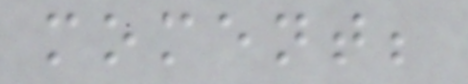moment;
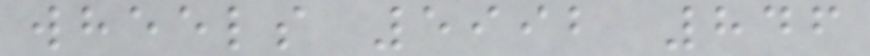wheels 5992 846
